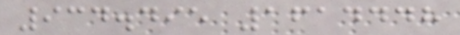934.495 1614448
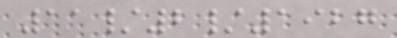11/2/1927
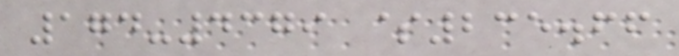174-4379 $235.66
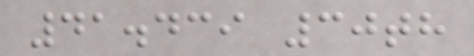41.439 30th
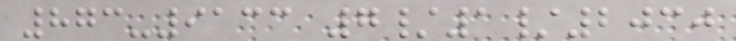873-9133 7/1/2030
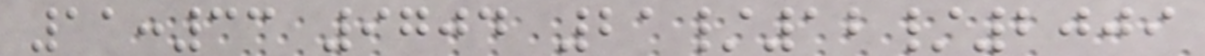11:33 9704 21/12/2009
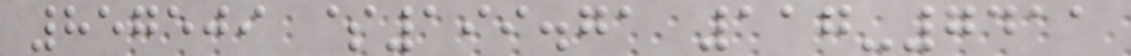857509 $199.71 117-7411
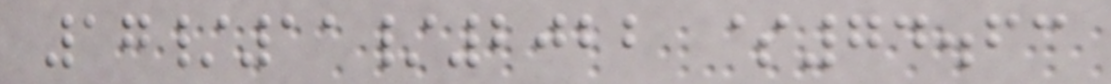17/11/2022 $74.63
